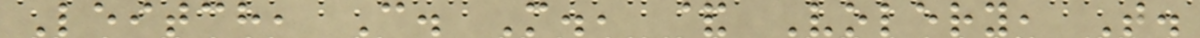Leitch, C. M., & Volery, T.
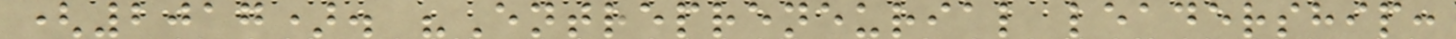(2017). "Entrepreneurial leadership:
